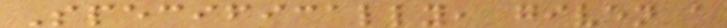Specifically, given a
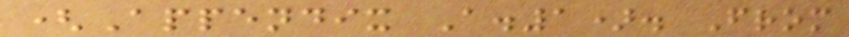(Appendix A.1). From
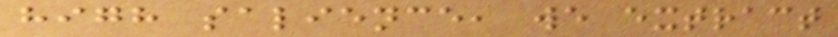high salience, we extract
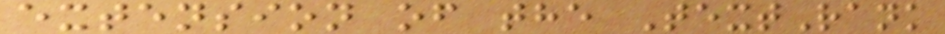extension of the TextRank
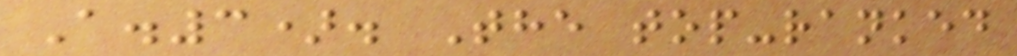A.3). The top-ranked
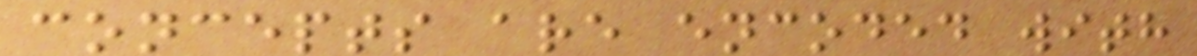concepts are encoded with
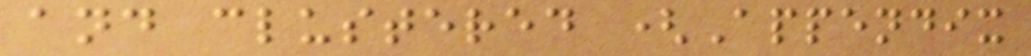and clustered (Appendix
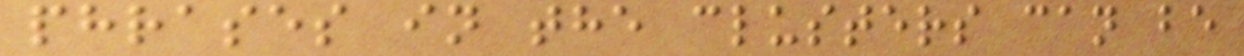phrases in the clusters can be
